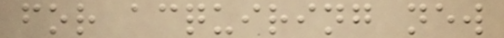for acquiring new
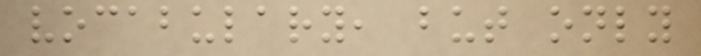vocabulary, but only
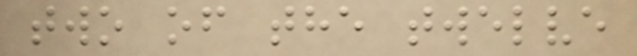two of the twelve
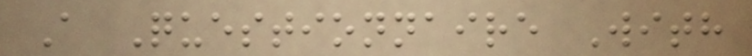A Questionnaire With
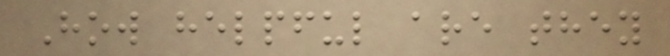How helpful are they
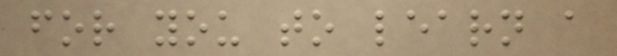for you to learn a
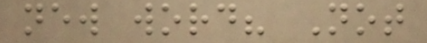new word? Not
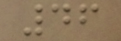46
